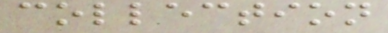collection
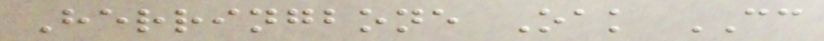Herringbone Oak CC
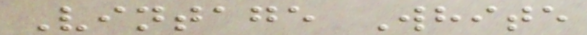Vintage White
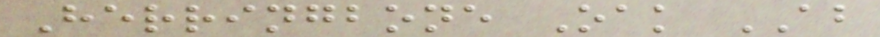Herringbone Oak AB
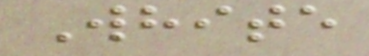White
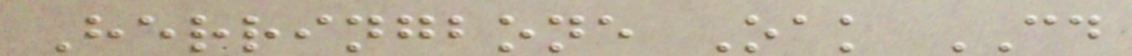Herringbone Oak CD
